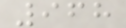968
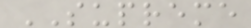SUPREME
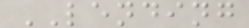LENDING
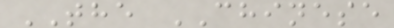THE CHINESE
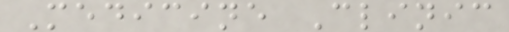Medicine Clinic
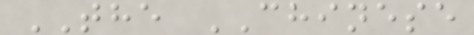THE CHINESE
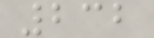232
